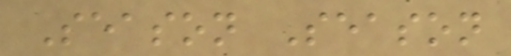Season Season
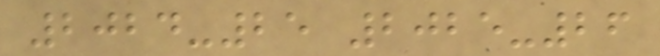2024-25 2025-26
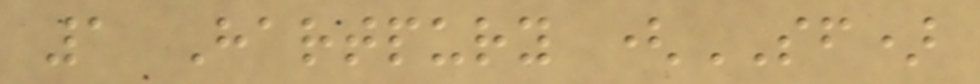1 Hartpury (SF)
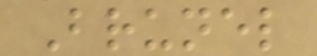Brunel
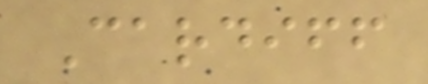Cardiff
